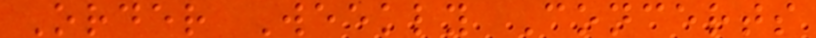Order Weekly Concerts
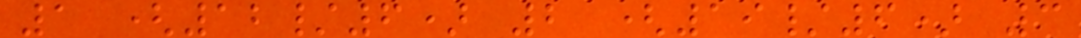1 (12/6) 2 (19/6) 3
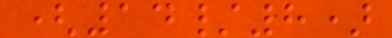(14/8)
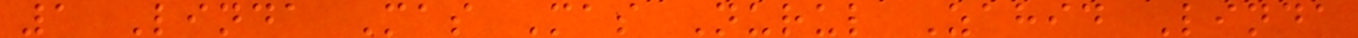1 Linda Mas Mas Nurul Zahid Linda
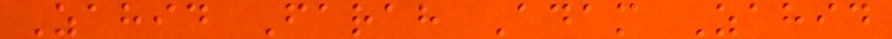Zahid Farah Adam Zahid
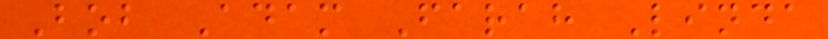Bob Adam Farah Linda
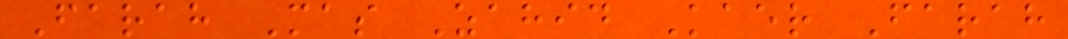Farah Mas Zahid Kaer Farah
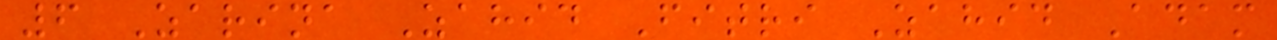6 Zarina Zahid Fitri Zahid Adam
